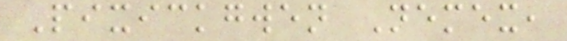Pixickgwen Nemex,
